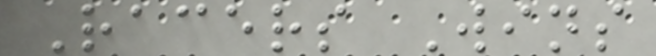Racers Wins
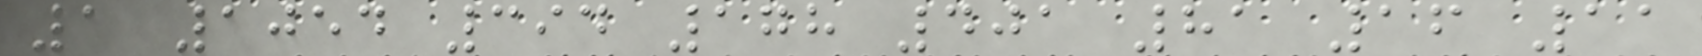1 1054 394 178 401 81 16 11
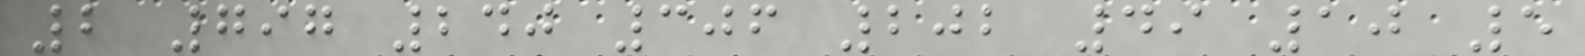2 797 240 306 202 49 10 5
